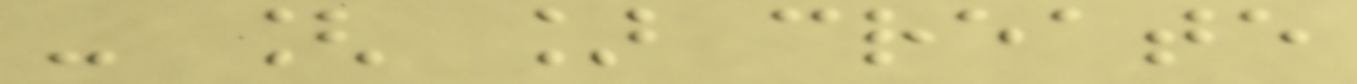- [ ] create
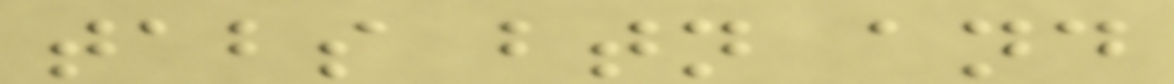tabs btn and
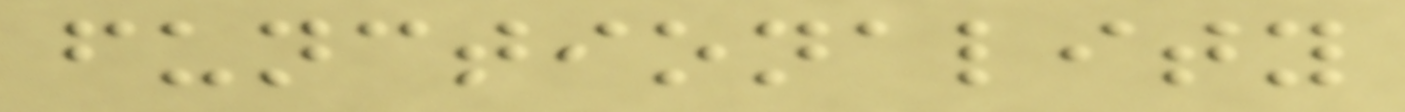functionality
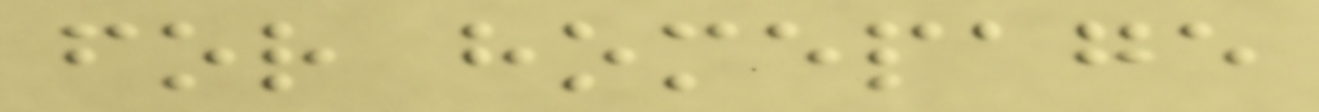for homepage
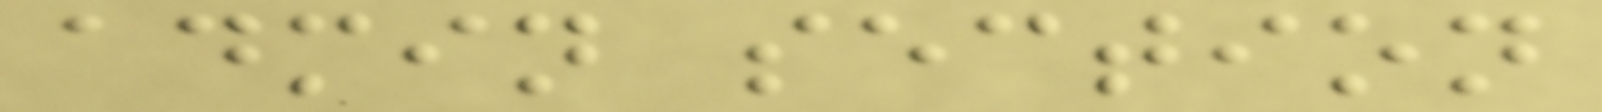admin section
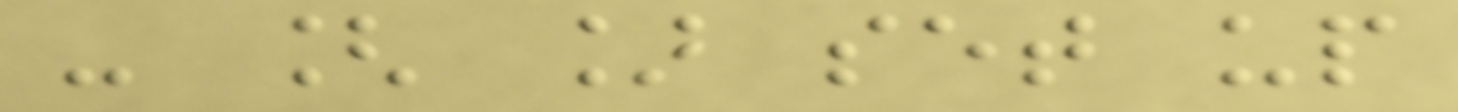- [ ] set up
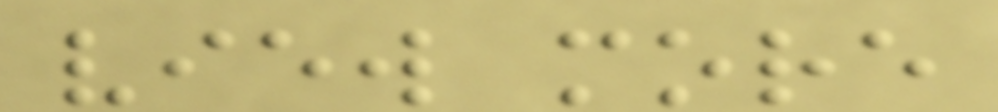view more
